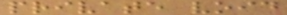private void
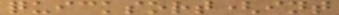quicksort(int
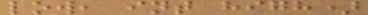low, int high)
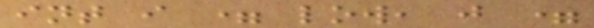int i = low, j =
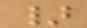}
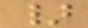}
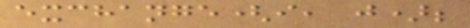exchange(i, j);
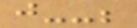j--;
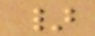}
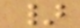}
